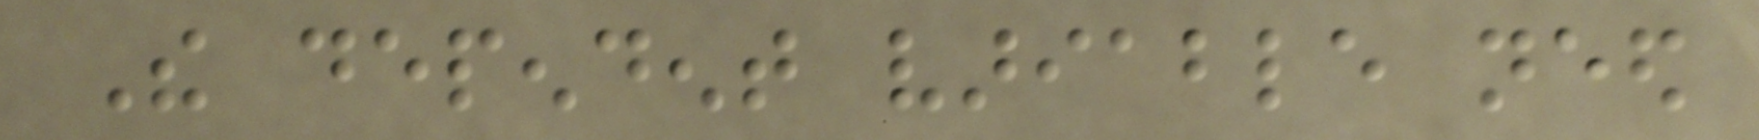The dependent variable need
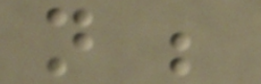not be
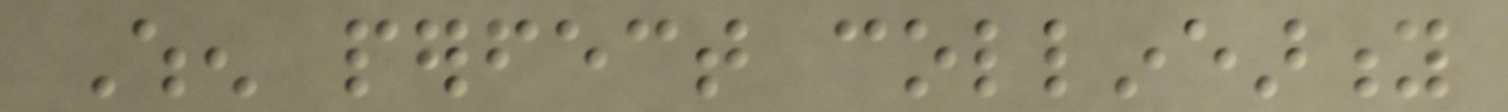When perfect collinearity
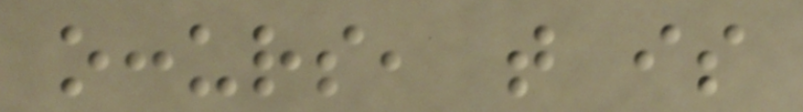occurs, that is
